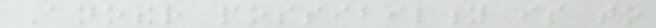Another possibility is to
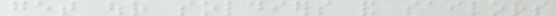get our soldiers and sailors
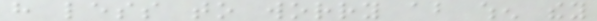have less to worry about when they
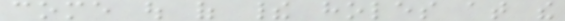come out of their holes at the
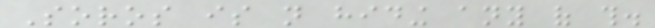Soros is not hiding any of this.
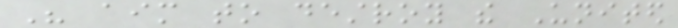His aim to destroy the United
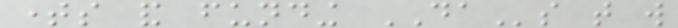times and funding DAs that will
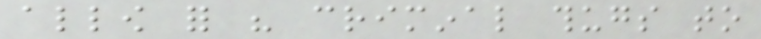allow for his criminal thugs to
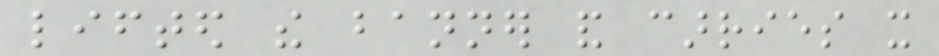lifted the banner and carries it
